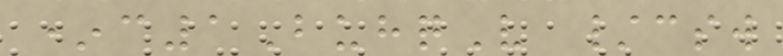*c1BuhqV /csw
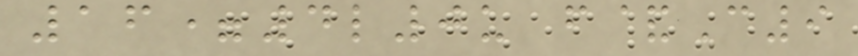16=4l0u f&C9
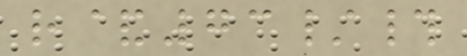r&73/#
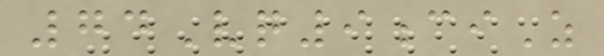74Vq9ciZ
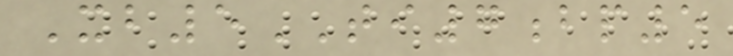Xb5TI7bp5
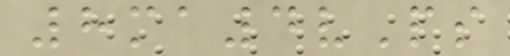8ma4vPs
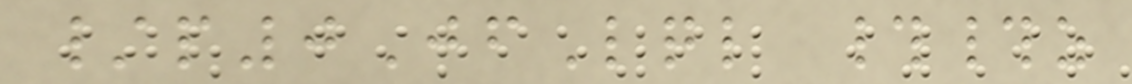/p0JfLql ##z
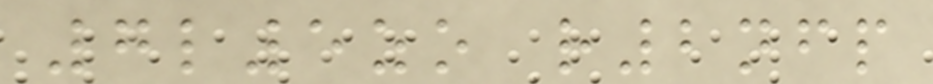7l5zo r2nfp
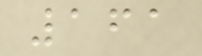161
